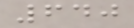640
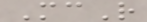McR
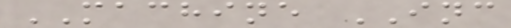MACHINE INC
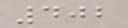402
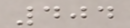404
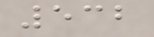532
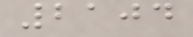2104
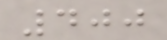400
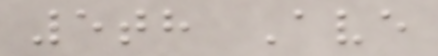5th Ave
